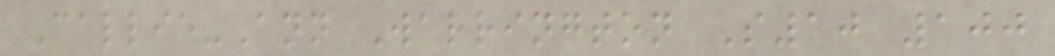Callie-Ann Warrington S10 100
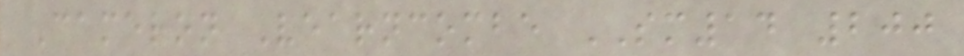Cameron Vearncombe SM14 200
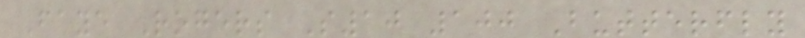Faye Rogers S10 100 Butterfly
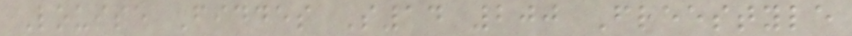Louise Fiddes S14 200 Freestyle
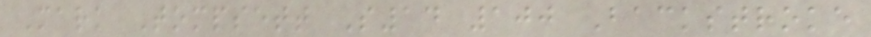Mark Tompsett S14 100 Backstroke
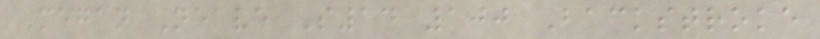Megan Neave S14 100 Backstroke
